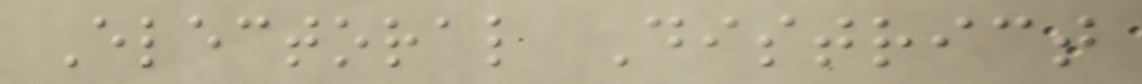Electoral District
